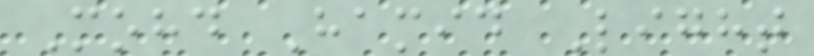Mohd Hamid Light
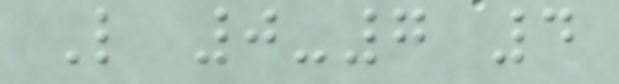L 0-7 4
